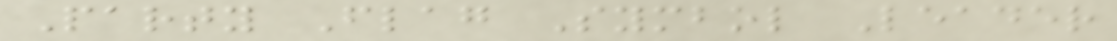Party Flag Symbol Leader
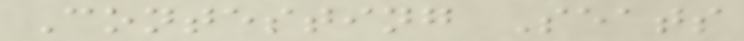Contesting Seats
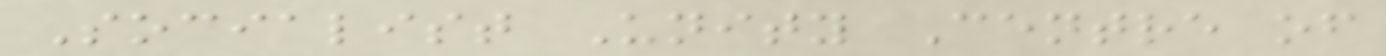Socialist Unity Centre of
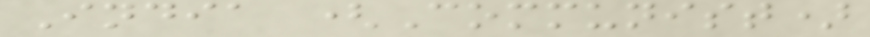India (Communist)
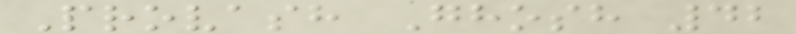Provash Ghosh 42
